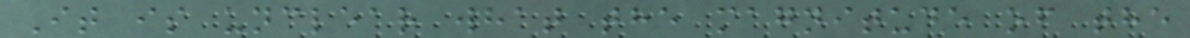It is unclear what the magnitude of the
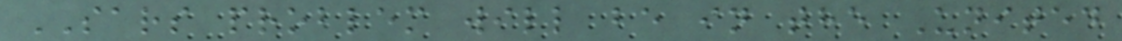SARS problem will be in the United
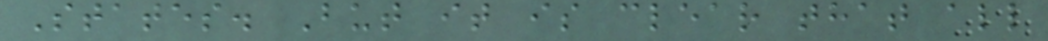States. But it is clear that all
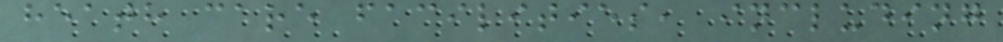heath care facilities, including
